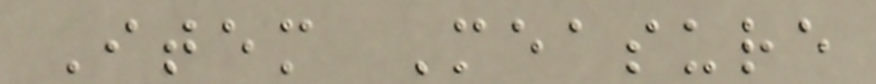Item Measure
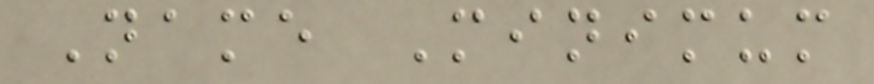Name Minimum
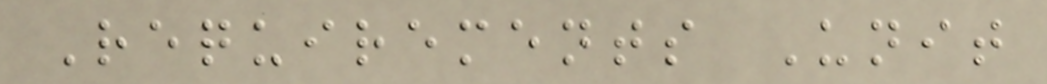Requirements Unit
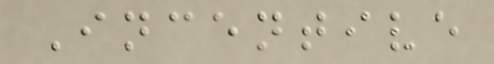Incentive
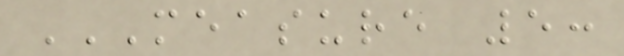MEASURE 5:
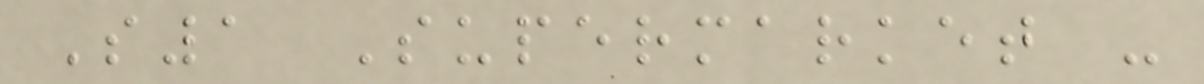S1 Supermarket -
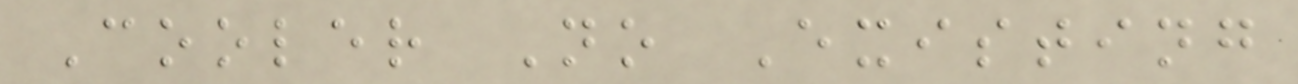Cooler No Existing
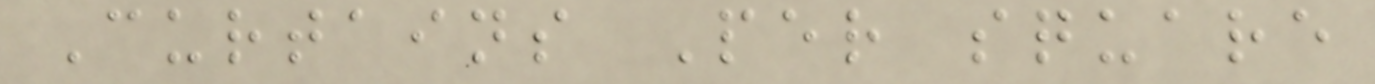Curtains Per square
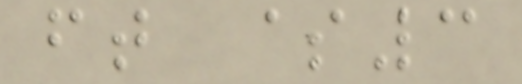ft $3
